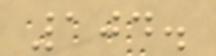104.
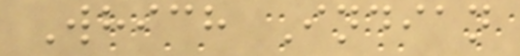Which Indian
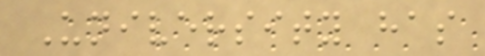University has
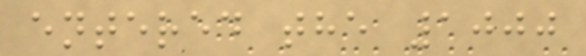entered the 1000
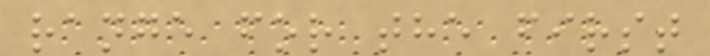range for the first
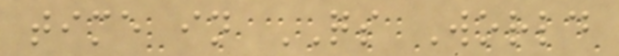time in QS World
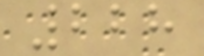228
